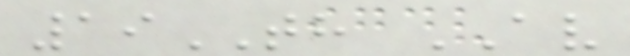19TH AV
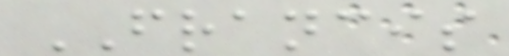FRANCIS
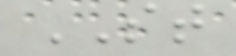ST
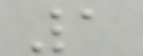1
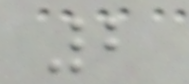2
